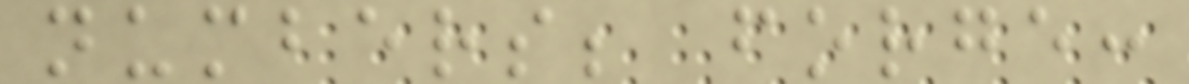numbers; forge:
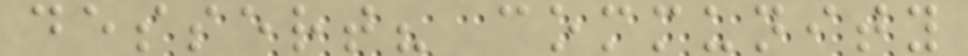dessert? community
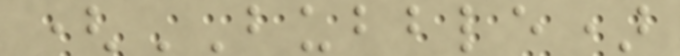(BUBBLE)
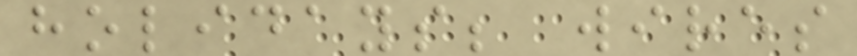holidays; wires
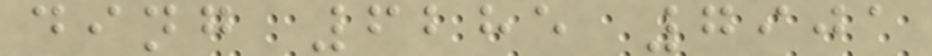ding 6285 7901
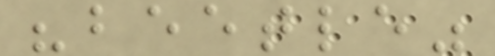"beetle"
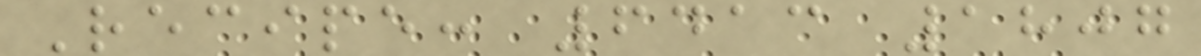Recipe: 6413 1807
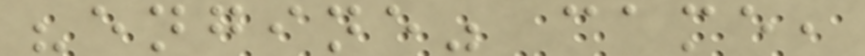"engine" came,
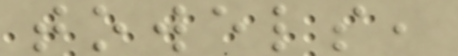towels,
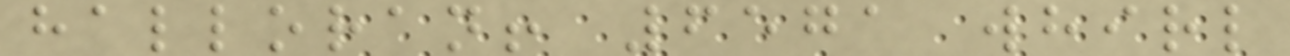halloran! 6571 whirl
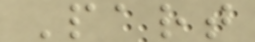Part
